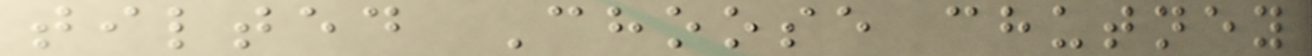tilted Choose chutney
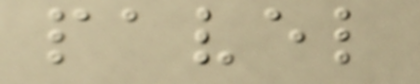pavel
